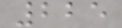225
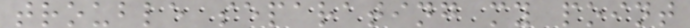trouble separating my point
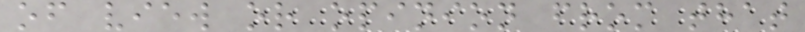of view or opinion from that
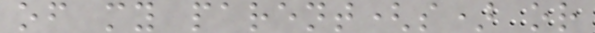of my parent(s) or
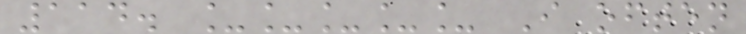114. _____ I often
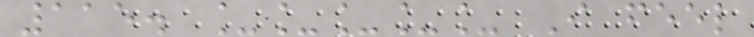115. _____ I feel
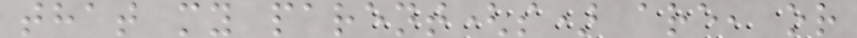that my parent(s) are, or
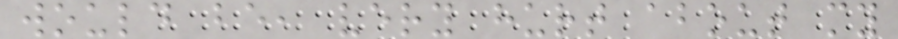would be, very hurt about my
